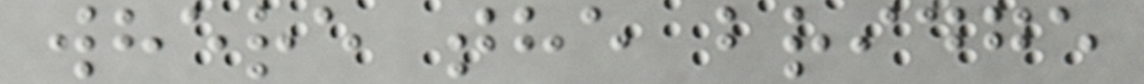where the bridge
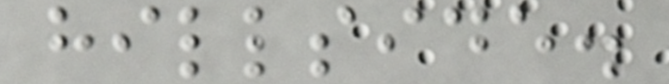hillside.
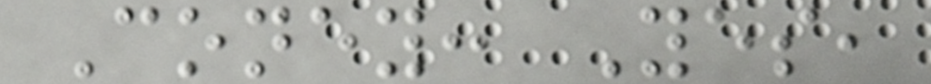Coney: Yes,
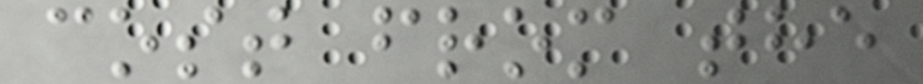cost from the
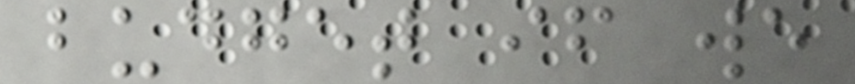budget if we
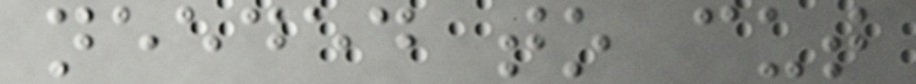needed to cut
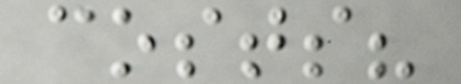costs?
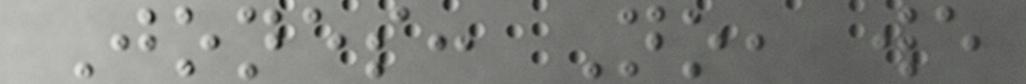Jones: No, we
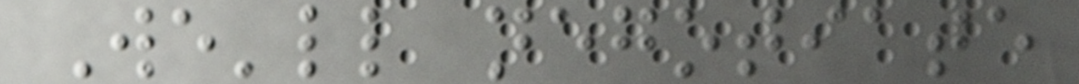We'll negotiate
